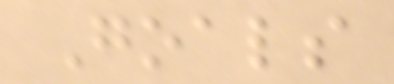Goals
